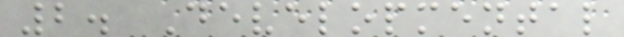2. Developmental
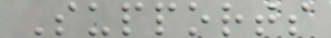Supports
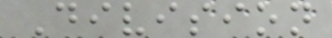Division
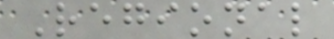Regional
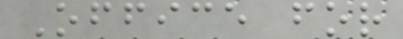Office for
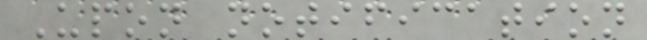Upon notification
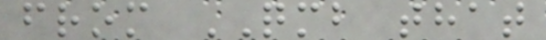from QMB that
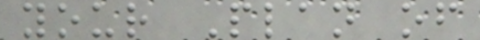your Plan of
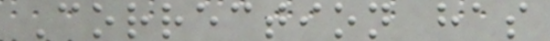Correction has
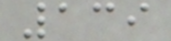139
